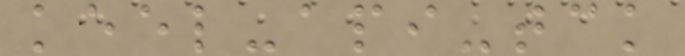keel-api-tck
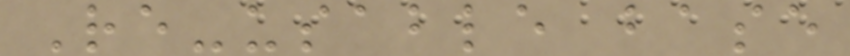Re-usable base
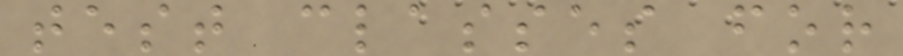test classes for
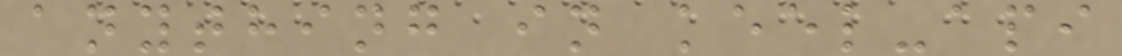anything in keel-api
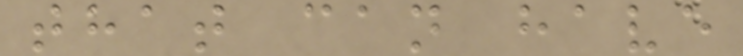that can have
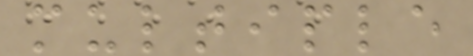multiple
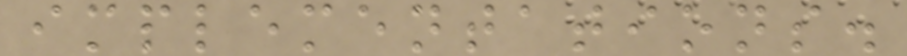implementations.
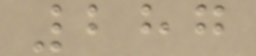287
